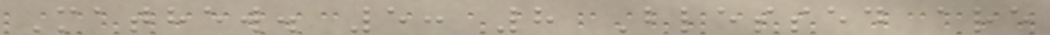Mathew. 5: 8 Blessed are
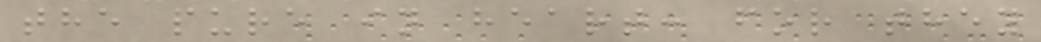the pure in heart: for they
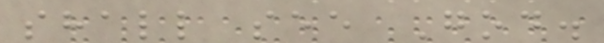shall see God.
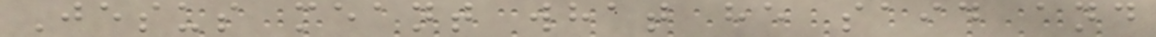Jesus meant what he said and
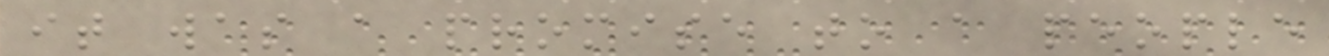it was a promise to a people
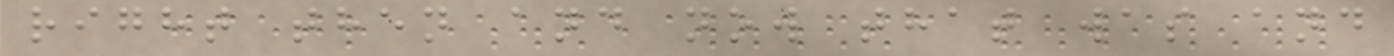right then and now that was and
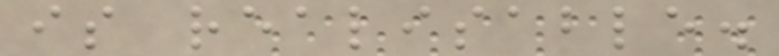is realisable.
